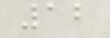12
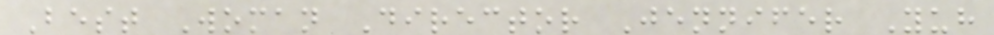Best Woman Director Jennifer Yuh
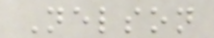Nelson
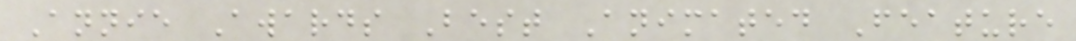Annie Awards Best Animated Feature
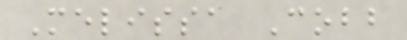Melissa Cobb
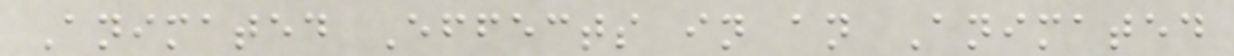Animated Effects in an Animated
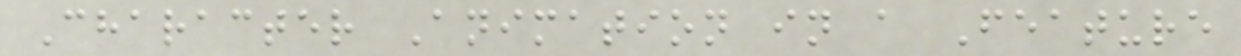Character Animation in a Feature
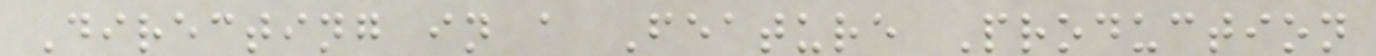Directing in a Feature Production
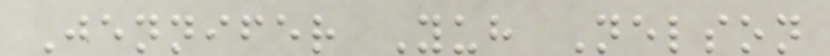Jennifer Yuh Nelson
